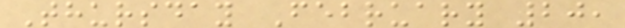Thursday February 20,
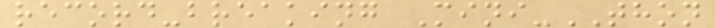record-breaking Mini-THON
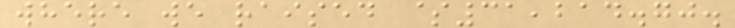where we raised $31,214.70.
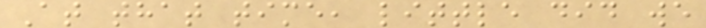At that time, little did we
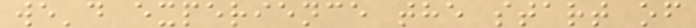we'd experience the start of
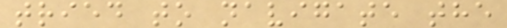tried to navigate the
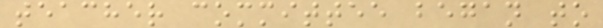teacher committee began to
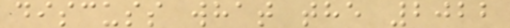discuss what the 2022
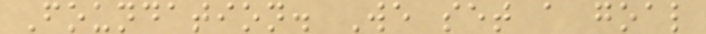Foundation. We set a goal
